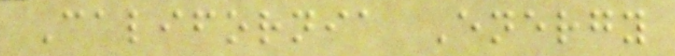California Energy
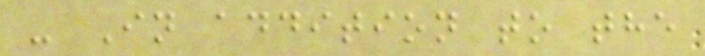- In addition to the
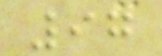97
